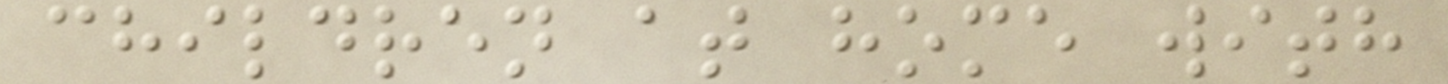children at home with
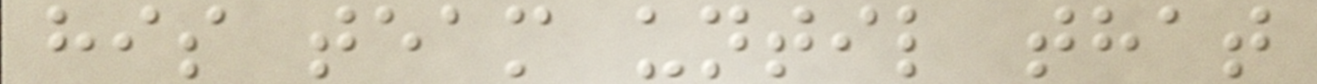his team until that
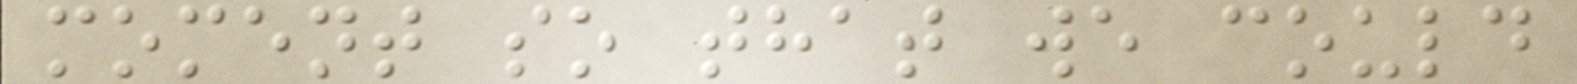moment so that we could
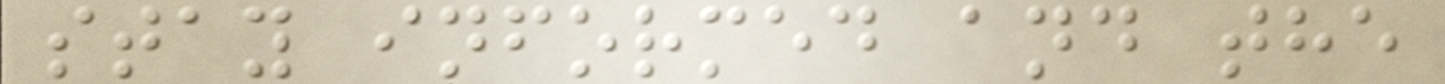stay informed and the
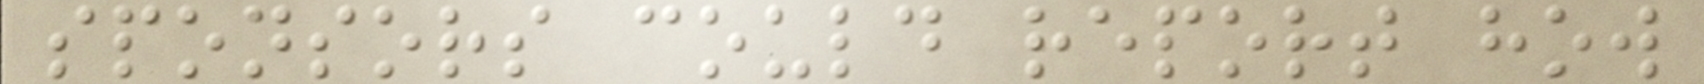sponsors could report how
